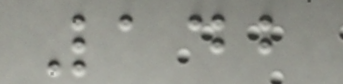142
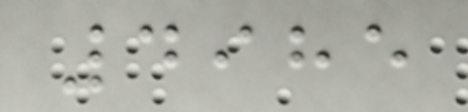4985
